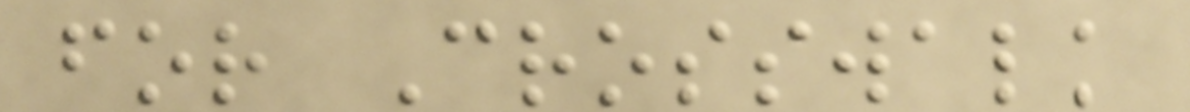for Crosswalk
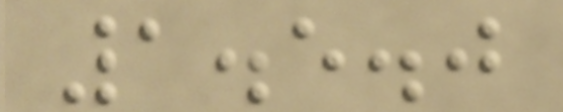1.5.0
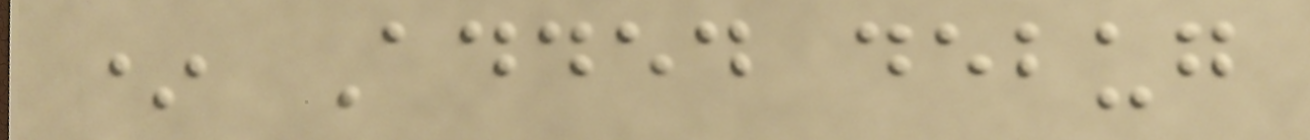* Added debug
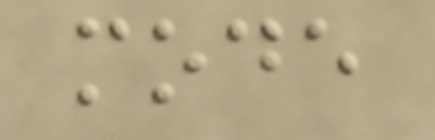mode
